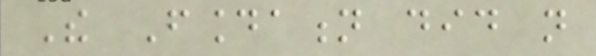The Foundation did not
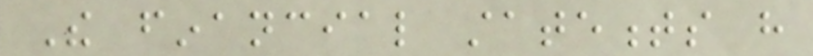The financial statements have
